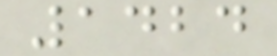1424
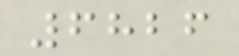6826
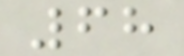68
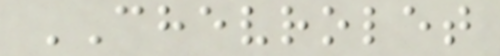CHEVROLET
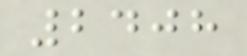2408
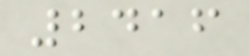2416
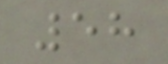58
